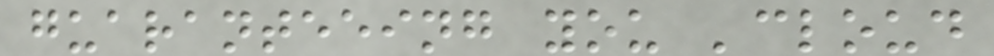guaranteeing you 'cloud
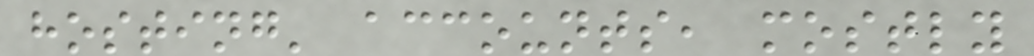hosting' accounts, mostly
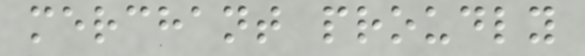merchant proudly
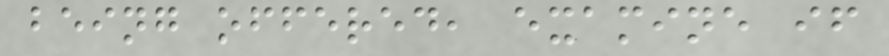being offered, examine if
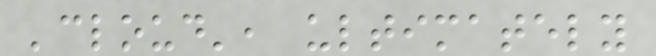'cloud', ultimately
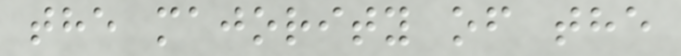the majority of the
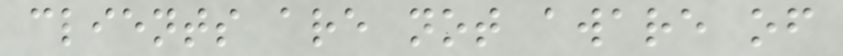clients are not aware of
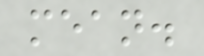mean.
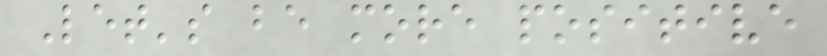Let's be more positive
